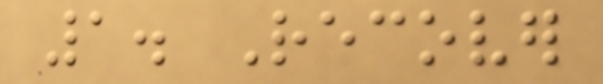1. Recover
